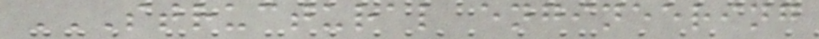STRUCTURAL ENGINEERING
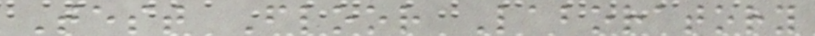Test Floor Laboratory
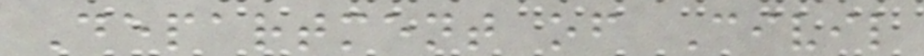Department of Civil
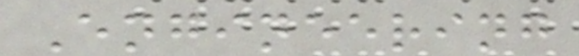Engineering
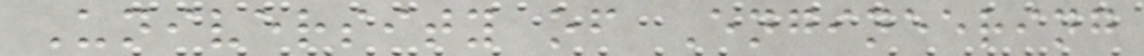University of Engineering
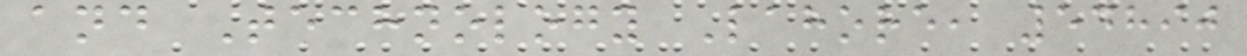and Technology Lahore, 54890
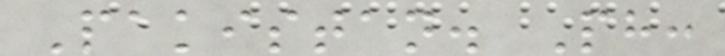Pakistan. Ph:
